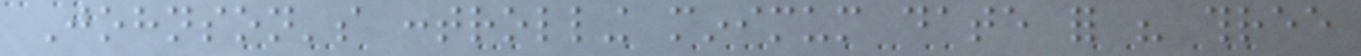Johnson's controlling minimum date for his three
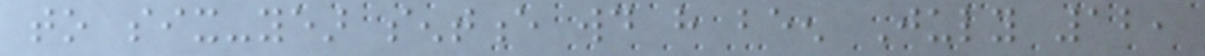to six-year sentence would have been July 12,
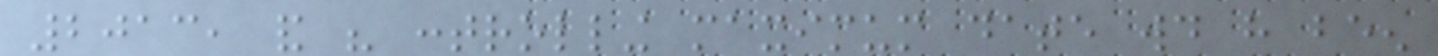2013, and his controlling maximum date would have been
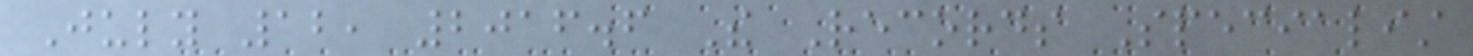July 12, 2016.6 The Records Specialist
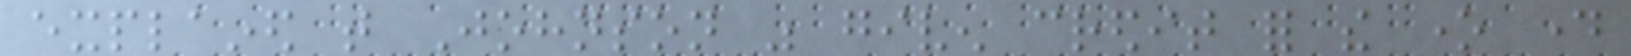explained that Johnson was given credit for the one day
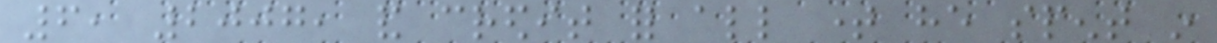6, 2007, and credit for all time he spent in
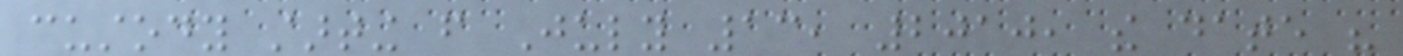custody starting from July 13, 2010, the date his
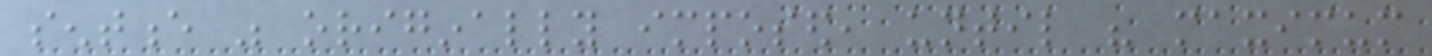sentence was originally imposed, until his maximum
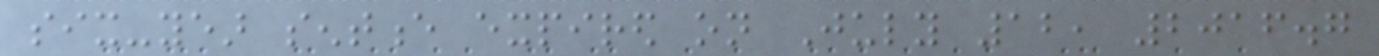six-year sentence expired on July 12, 2016.7
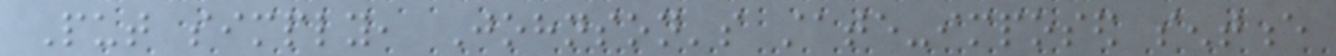Put simply, Johnson's state-imposed sentence
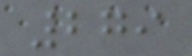279
